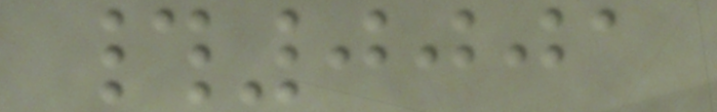#0001
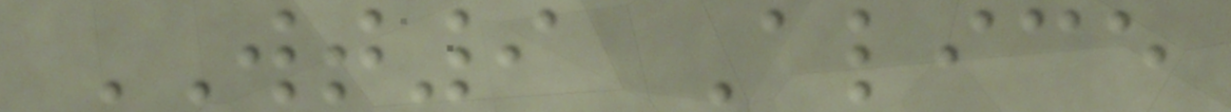WT9 Alice
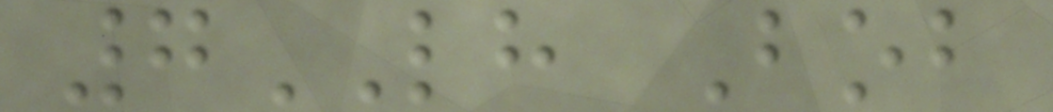7LH Bob
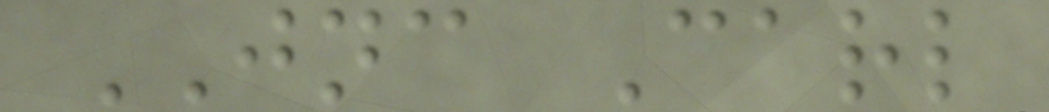JNC Carl
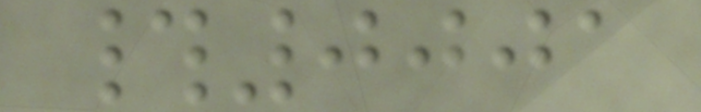#0001
